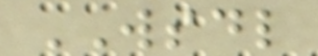WSDL
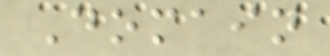Domain
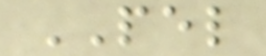PEL
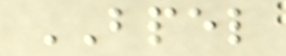BPEL
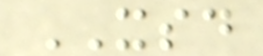XSD
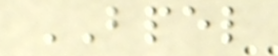BPEL
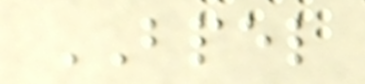BPEL
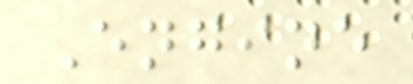Engine
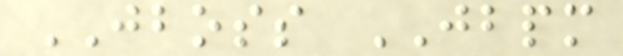JBOSS JBPM
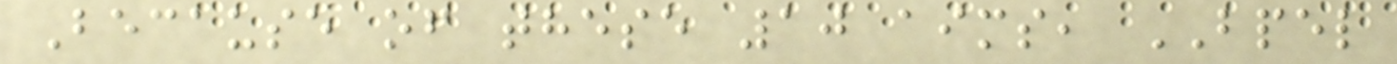Because of these 10 aims, BPEL
